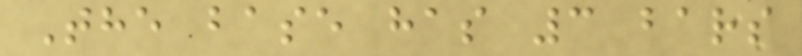The base has 3 bars
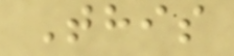This
